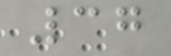37
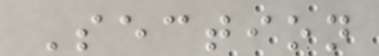Section
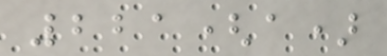221(a)
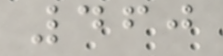460
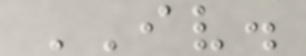IV.
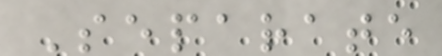Separate
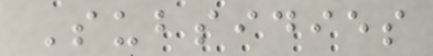Subsidies
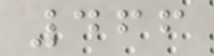466
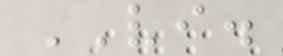VI.
